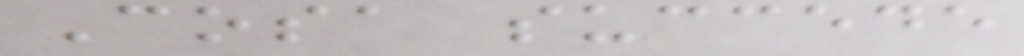Cosa succede
